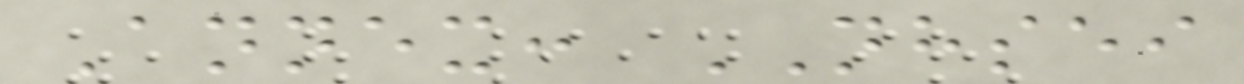Annex: NHSEI
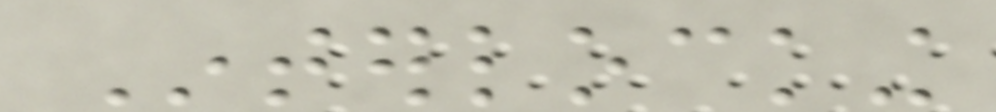Interlocking
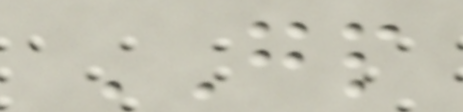GP
